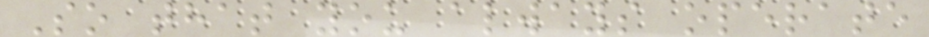So that you always operate
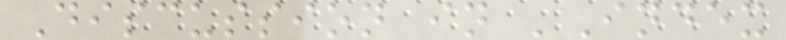Discussion in 'Index
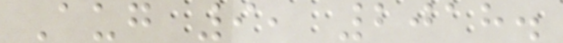Aug 9, 2018.
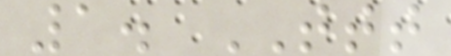1. TTT
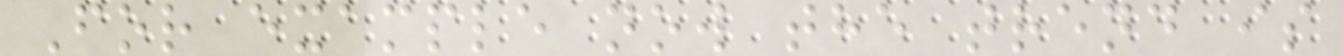For example now the trend is
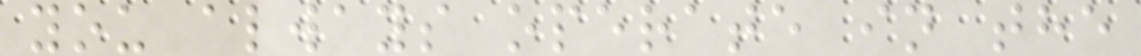you always operate in the
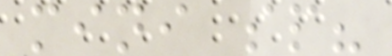mini sp?
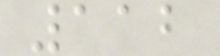112
